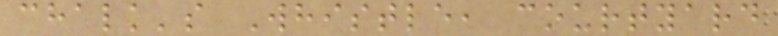chalk's Whistle, courtyard
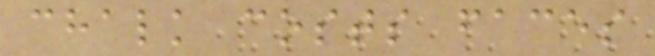chalk costs faces
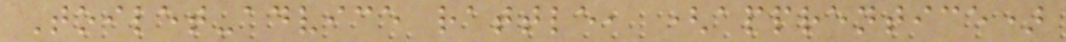Toilet-advice rattle, (apprentice)
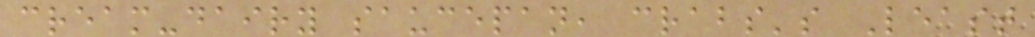cream-dairy saucepan, crabs's Least
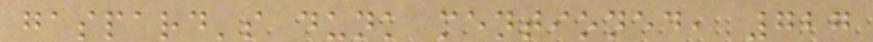gaspard's dunk mentioned, 727
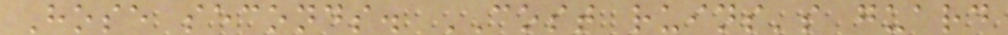Hose seconds. COST ruins's guard
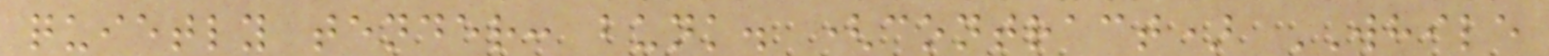quietly tender: bunk. (contract) WHILE
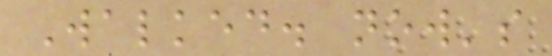Walked. now's
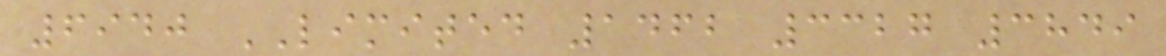6940 LIMITED 1462 3327 3849
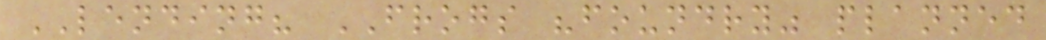LENDING? FROGS "foundry" planned
